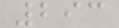293
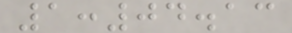1:04.13
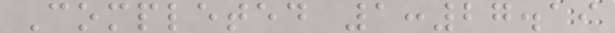Completed 1:27.19
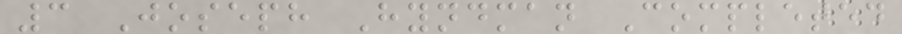3 Joseph Hyndman Completed
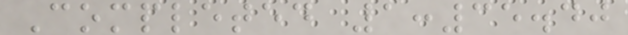Completed 1:35.40
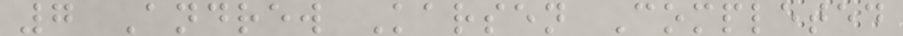7 Andrew Karsen Completed
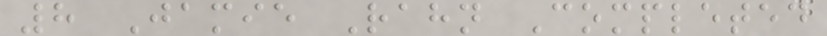8 Jamie Rahn Completed
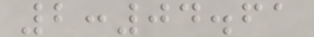2:04.61
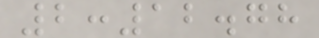2:12.78
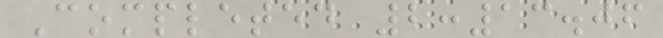Completed 2:13.06
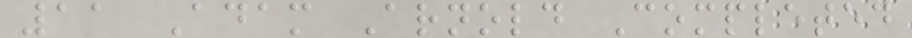11 Adam Arnold Completed
